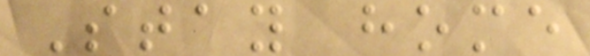Stay home
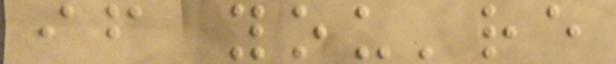if you're
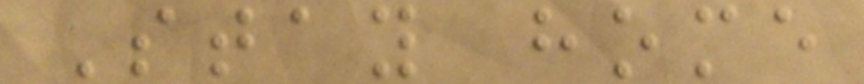Stay home
